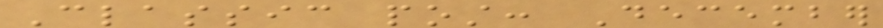Classic post: December
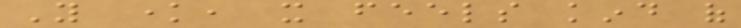You know, it feels kind of
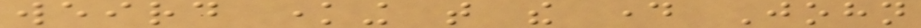weird knowing that the day John
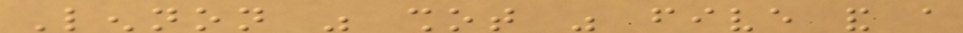Lennon was shot was five and a
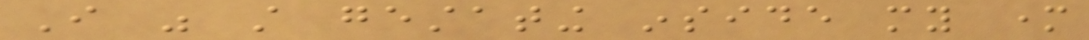I was still gestating inside my mother
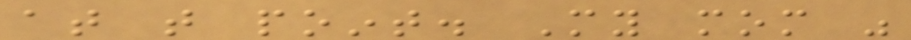at that point. My mom was
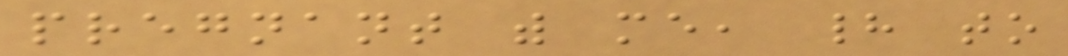pregnant with me, had to
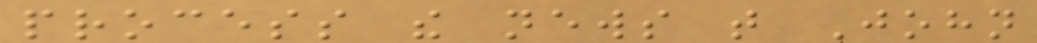process the news that John
